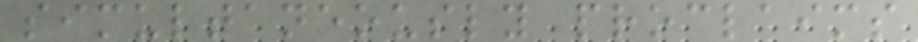simultaneously proclaims
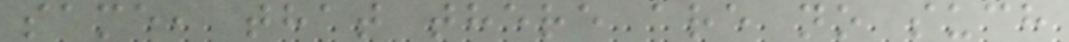same, that there are no such
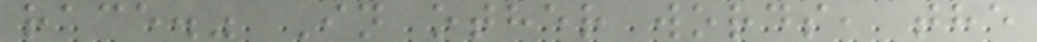race." In other words, the
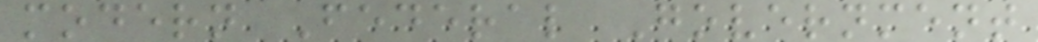modern Federal Government
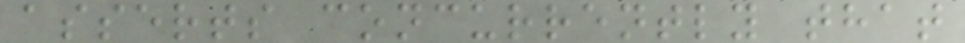asserts concurrently that
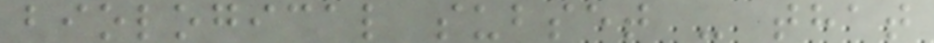biological subset - that
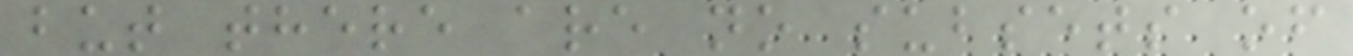but there are no subsets of
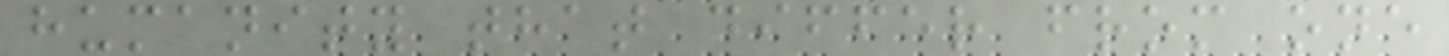humanity that differ from one
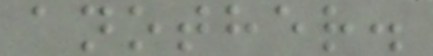another.
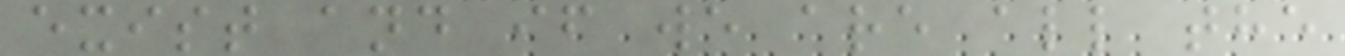exist and if we are all the
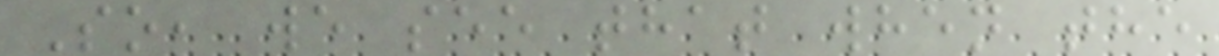So, we see that when the
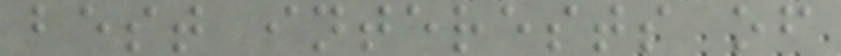best interests of
